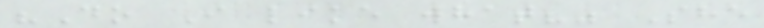"Do I like what?" She
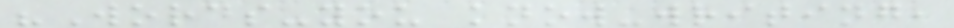"Words-you know-writing,
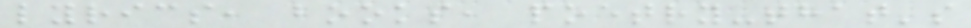lyrics, books, poetry-that's
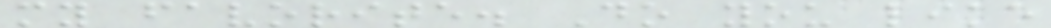my favorite. Do you like
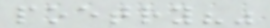poetry?"
